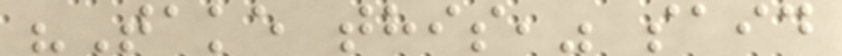"Take this," said
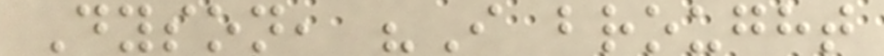Dyson, "I brought
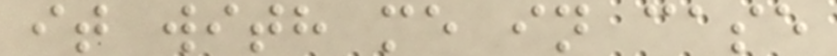it with me in case
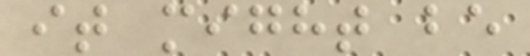it might be
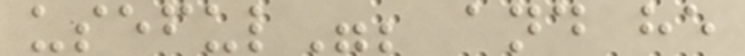useful"; and he
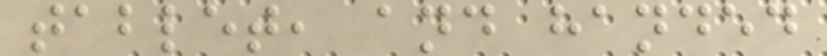tablet, and handed
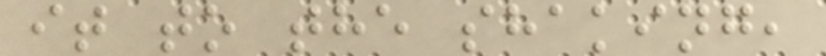it to the shaking,
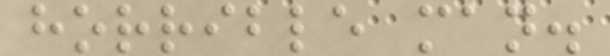horrible man.
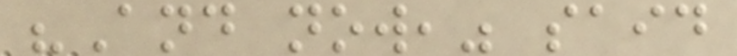"And now," said
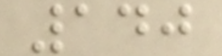140
